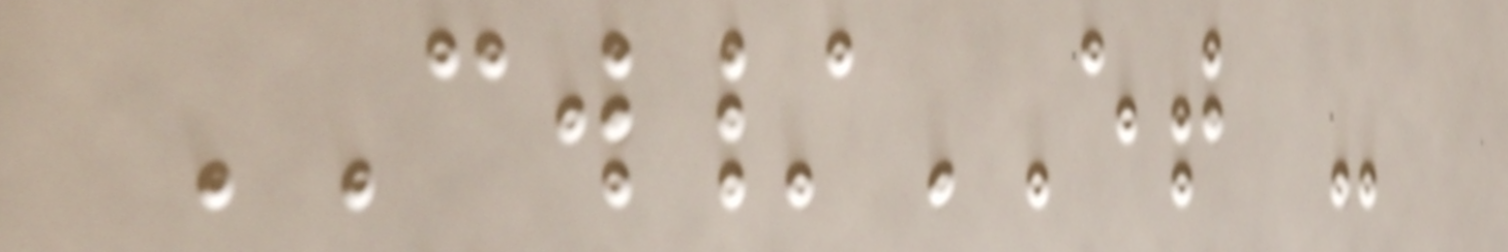CW/ET -
